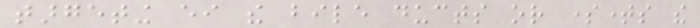targeting either the bile ducts or sometimes the
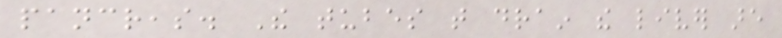pancreas. The tubes that drain the liver are
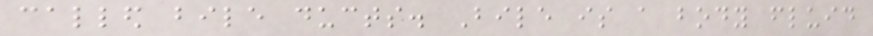called bile ducts. Bile is a body fluid
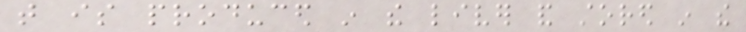that is produced in the liver and stored in the
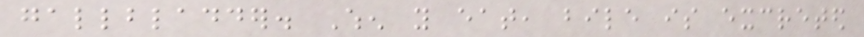gallbladder. When you eat, bile is excreted
